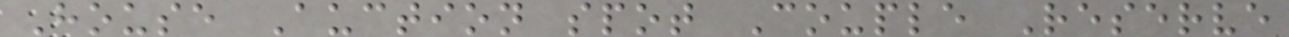House Auction spot Couple Reserve
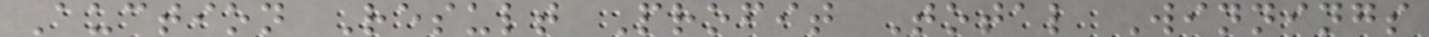Auction Result Profit Total Winnings
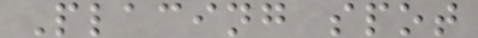Placing spot
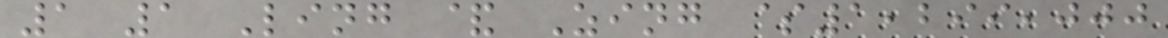1 1 Ling & Zing $1,299,000
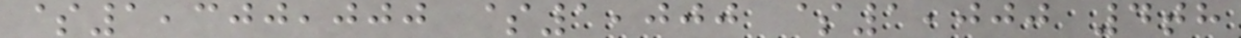$1,300,000 $1,000 $1,000 4th
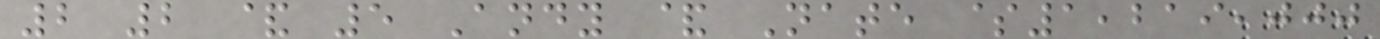2 2 & 5 Andy & Nate $1,219,000
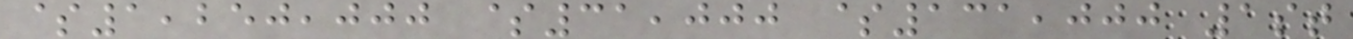$1,250,000 $31,000 $131,000 1st
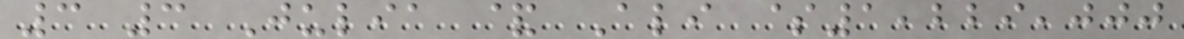3 3 Julia & Ali $1,229,000
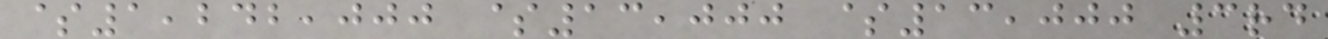$1,242,000 $13,000 $13,000 3rd
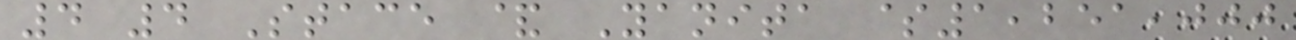4 4 Stace & Yanita $1,251,000
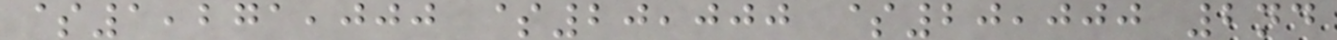$1,271,000 $20,000 $20,000 2nd
